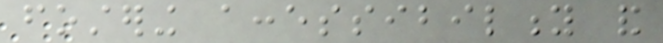fostering accessibility and
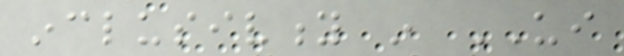inclusivity in UI
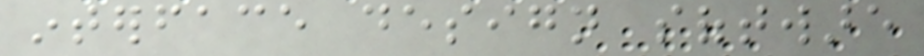interface design software
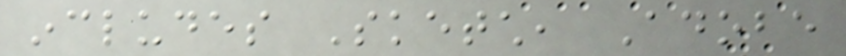includes Sketch, Adobe
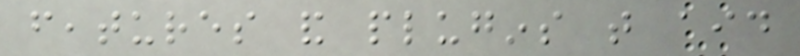features and plugins that aid
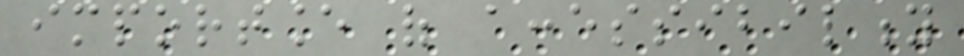importance of accessibility
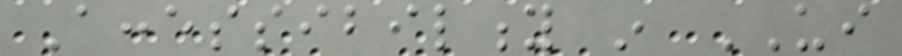Accessibility in UI
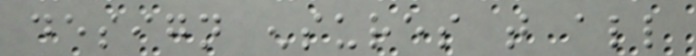design ensures that all
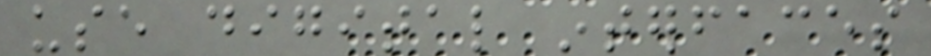use digital interfaces
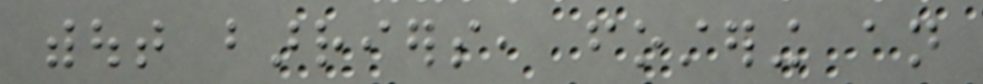without barriers, fostering an
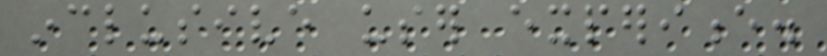inclusive user experience.
